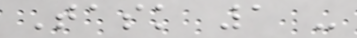Task 1 -
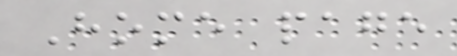Home page
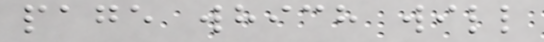page which will
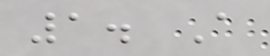1. A
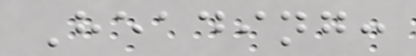Heading:
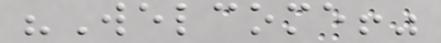"Welcome!"
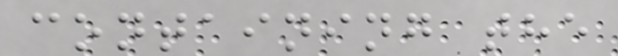containing the
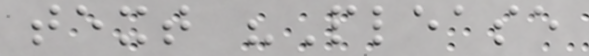text "Please
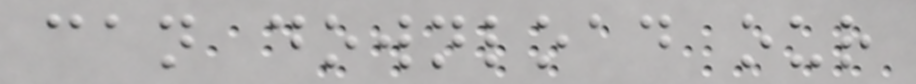can download our
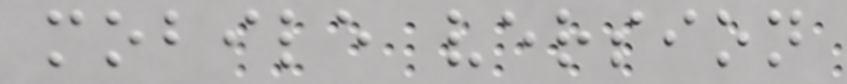mobile version
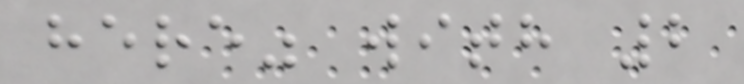here" with 2
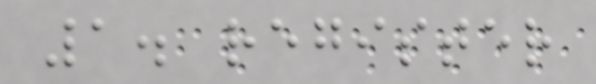1. register
